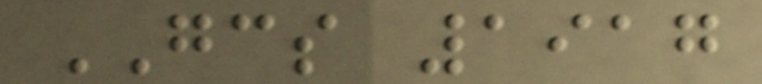GCS 1917
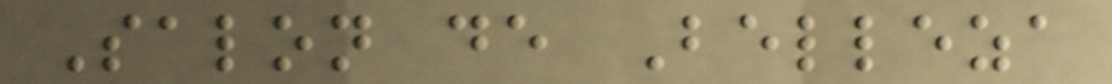Salon de Belleza
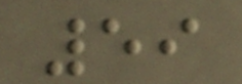59
